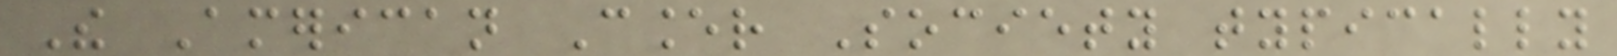The American Cancer Society typically
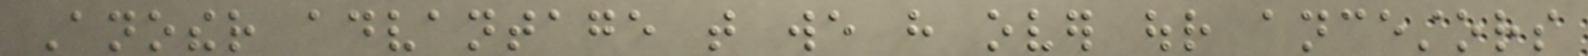Another advantage that we have over our ancestors
